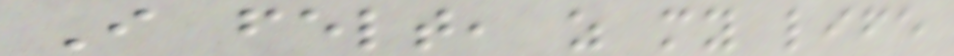I felt, as my life
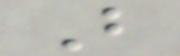But
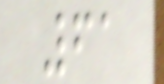61
